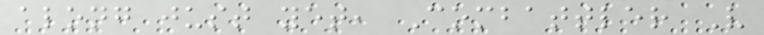along just yet, Combattler V
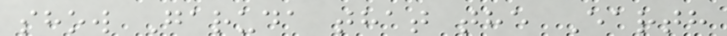show Garuda that the Earth
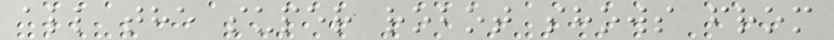all the super robot shows from
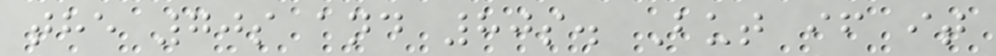the 70s and 80s. But if it
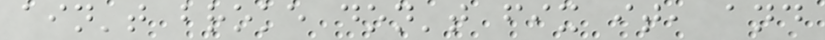ain't broke don't fix it, and
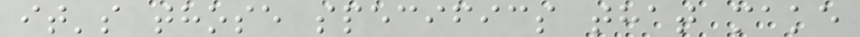it's those specifics that make
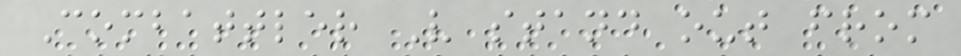Combattler V stand out from
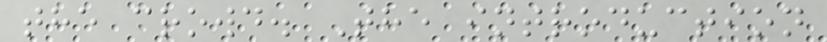the crowd. The introduction
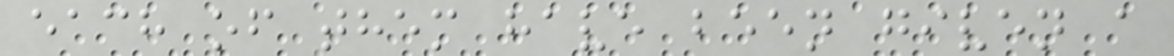each of them have been given a
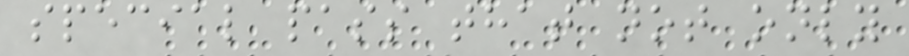special pass that not only
